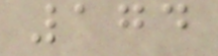174
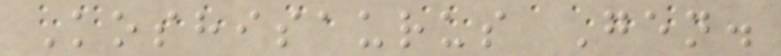Koshisaurus Gen.
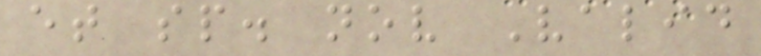et sp. nov Valid
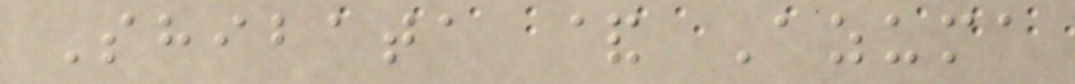Shibata & Azuma
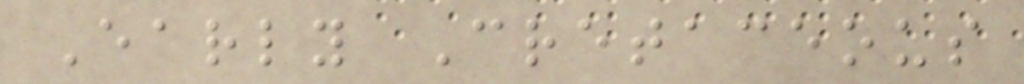Early Cretaceous
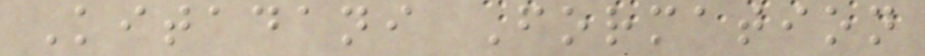Kitadani Formation
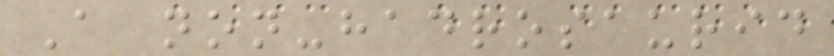A non-hadrosaurid
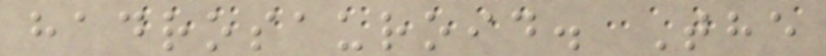hadrosauroid. The
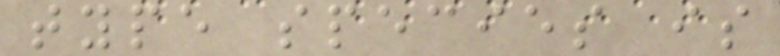type species is
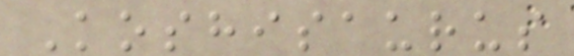Koshisaurus
